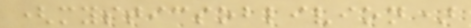(mysticsoblivion)
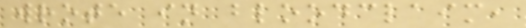wrote in bloodclaim,
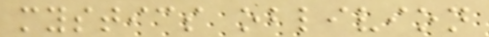mystics oblivion
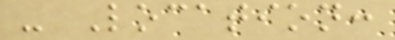- Location:
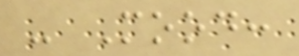- Mood:
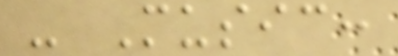- Music:
